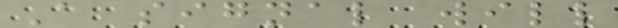A signal will
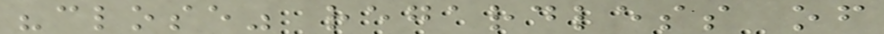"close" regardless of
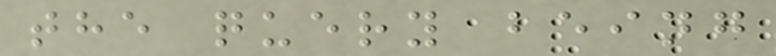the query being
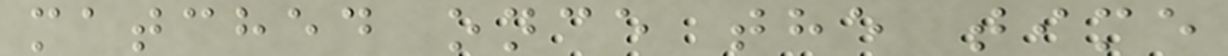matched once the time
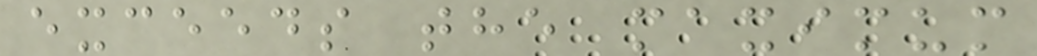exceeds the maximum
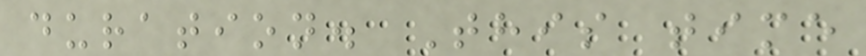duration. This time
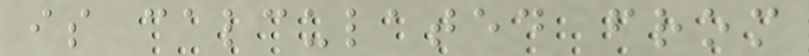is calculated from
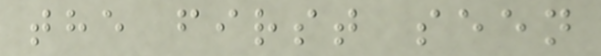the first seen
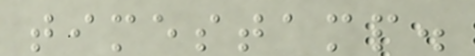timestamp.
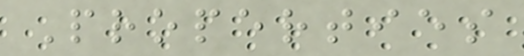Properties
